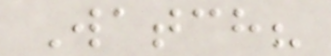Watch?
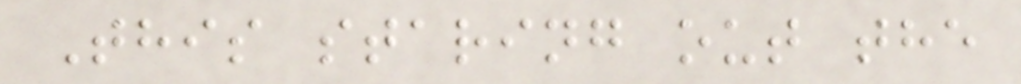This staring out the
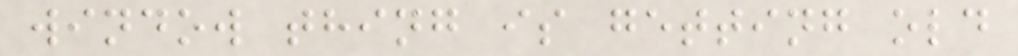window thing is getting old
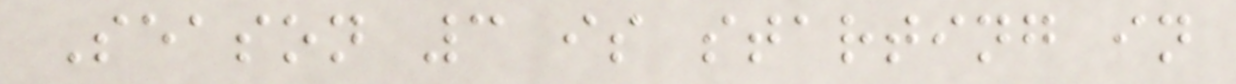Season 3 is starting in
